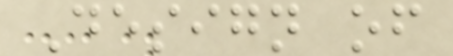Design of
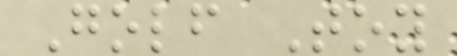Golf Toy
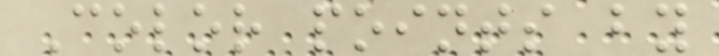Color points by
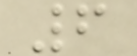6
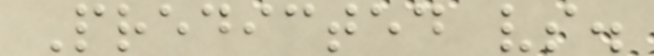Predicted vs.
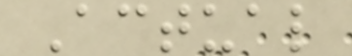Actual
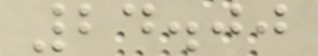24.00
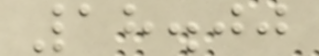18.00
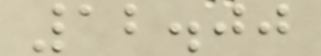12.00
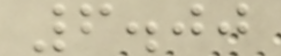6.00
